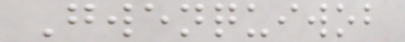Gwenquiwob
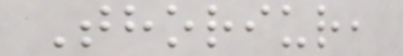Thoriur,
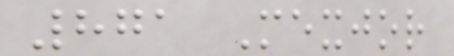871 Mexjor
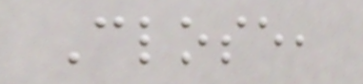Close,
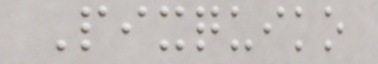Pixquiko
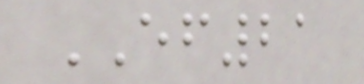EF21
